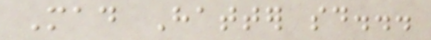Mad Hatter said...
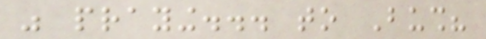was praying... to Bush?
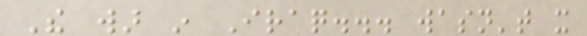The war in Iraq... wasn't it
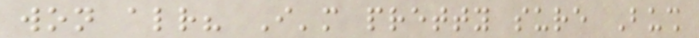won already? I'm pretty sure Bush
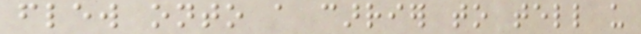flew onto a carrier to tell us
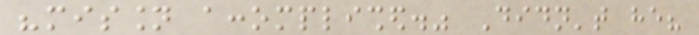"mission accomplished." Didn't he?
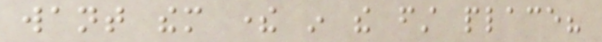want them there in the first place?
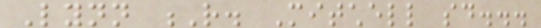Lynn R. Mitchell said...
